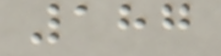187
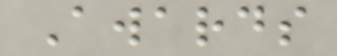Awards
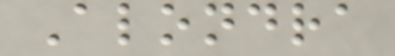Alondra
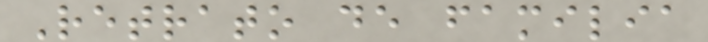Retrato de familia
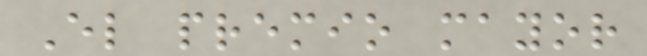El premio mayor
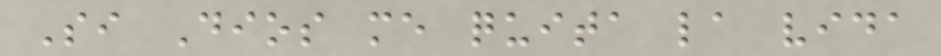Si Dios me quita la vida
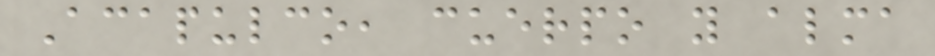Acapulco, cuerpo y alma
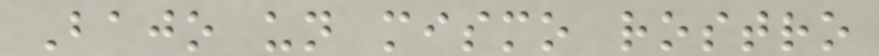Bajo un mismo rostro
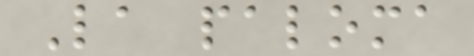La paloma
